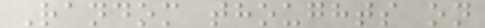Random thoughts on
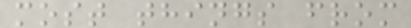most things from
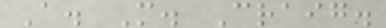A. M. Craig.
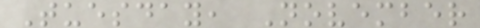Tuesday, November
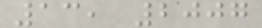13, 2007
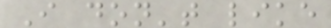I don't like
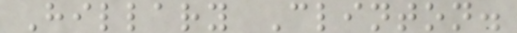Hillary Clinton.
